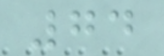74
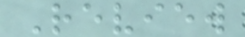Review
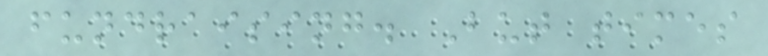fundraising. But times
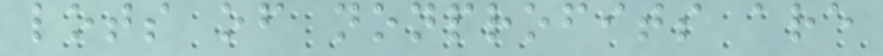lots of nonprofits are
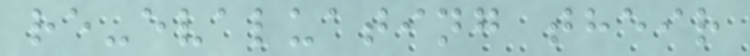re-evaluating their
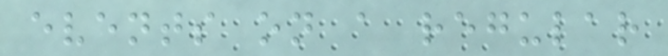events on a regular
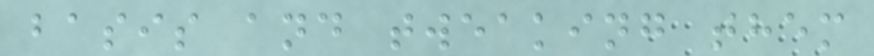basis and tweaking them
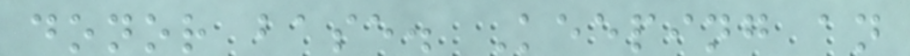donor base. Keeping an
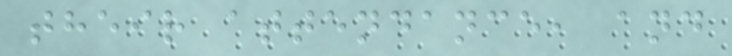their attendance, and
